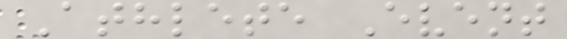Athlete Event
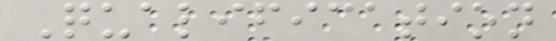Qualification
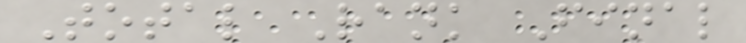Total Rank Final
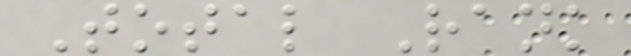Total Rank
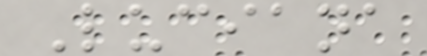Luciana
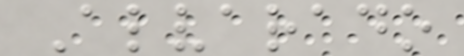Alvarado
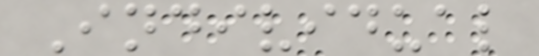Individual
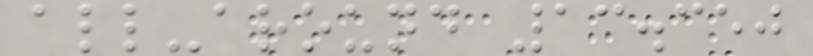all-around 13.350
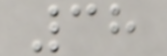38
